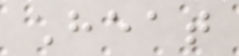Heat
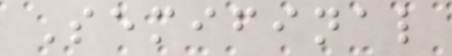Semifinal
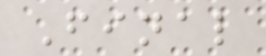Final
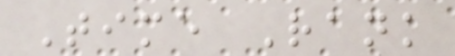Time Rank
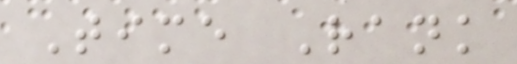Time Rank
